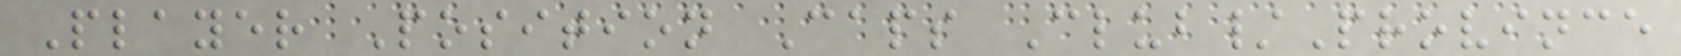Player Position Caps Club/Province
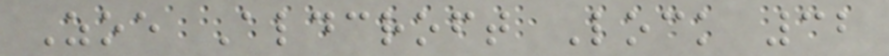Zoe Aldcroft Lock 32
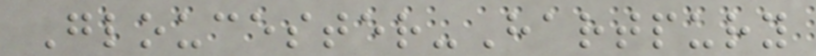Gloucester-Hartpury
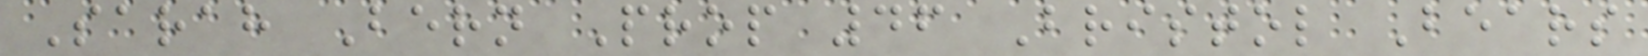Sarah Bern Prop 46 Bristol Bears
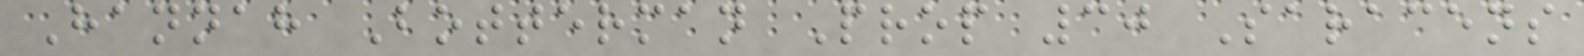Hannah Botterman Prop 30 Saracens
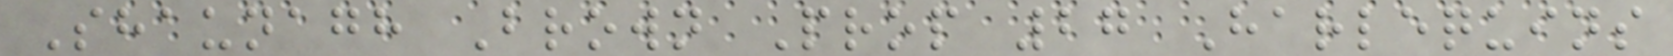Shaunagh Brown Prop 27 Harlequins
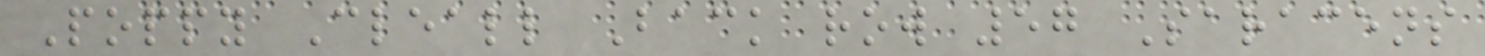Poppy Cleall Back row 57 Saracens
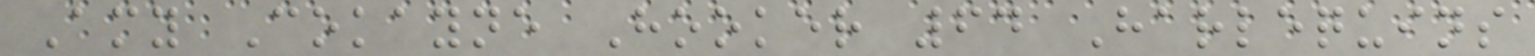Amy Cokayne Hooker 64 Harlequins
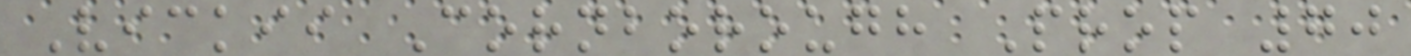Vickii Cornborough Prop 70
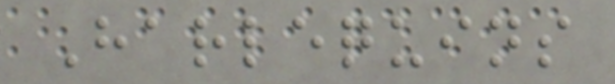Harlequins
